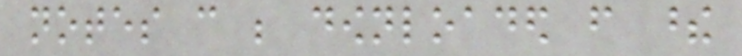notes can be downloaded from these
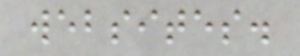websites.
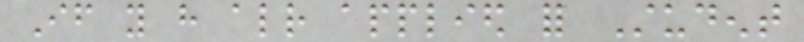If you have already applied for Student
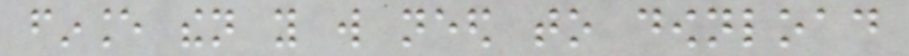finance then you will need to download
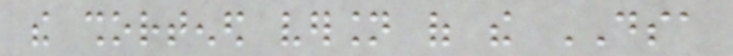the shortened version of the DSA
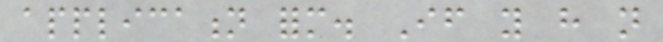application form. If you have not
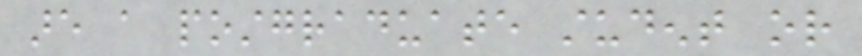are a postgraduate student or
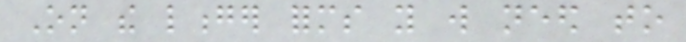On the longer forms you will need to
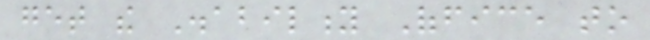get the Disability Office to
